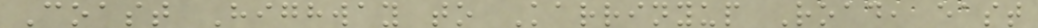Coast Highway to Karrinyup Road, east
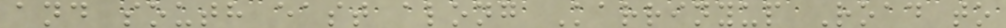and south east along Karrinyup Road to
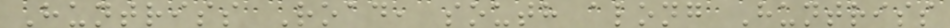Huntriss Road, south along Huntriss
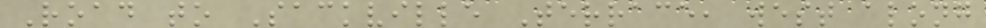Road to Sackville Terrace, west along
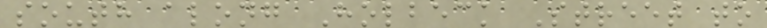south along Holbeck Street to
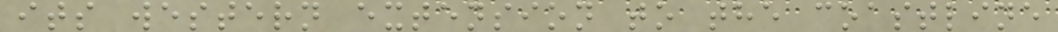its western extension to the coastline
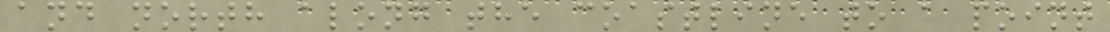and north along the coastline to a point
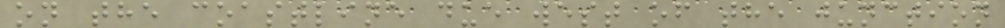on the coastline due west of the junction
